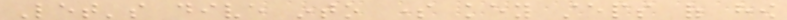Let's dive into some key steps of how
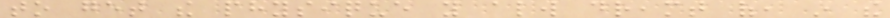to get the physique you always dreamt of, in the
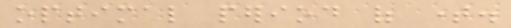optimal period of time.
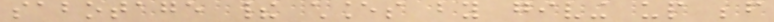sabotage their chances by giving up before
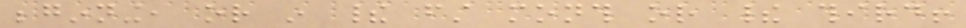beginning, or in their first month or their third!
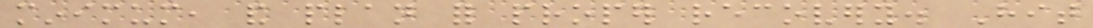minimum, and plan for proper recovery. Hit
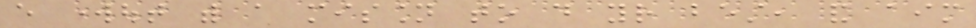every workout with a mission to do your best, and aim
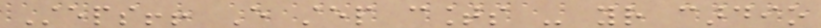Steps!! Every step counts - your cardio
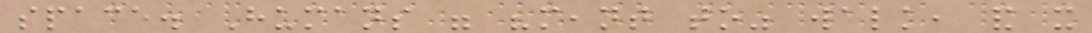space. Humans were "meant to" walk, and it
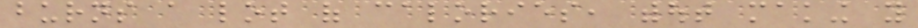burns a lot of calories, without making you
